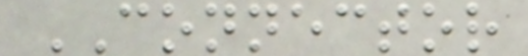CONNECTOR
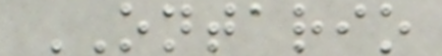ONTARIO
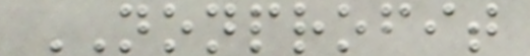NONPROFIT
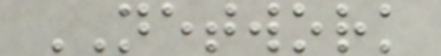NETWORK
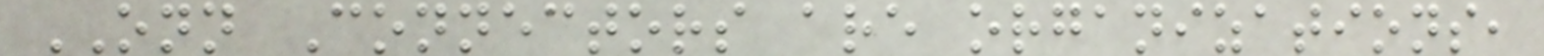ONN Connectors are organizations,
